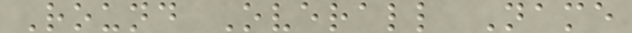Round Overall Name
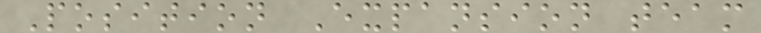Position Expansion team
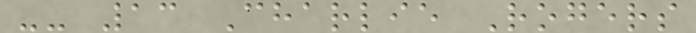-- 13 Charlie Rogers
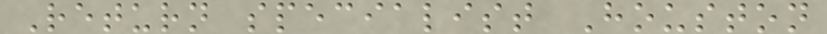Return specialist Houston
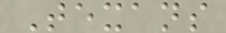Texans
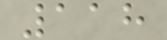118
